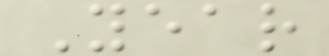Year
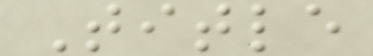Title
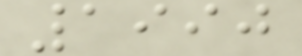1990
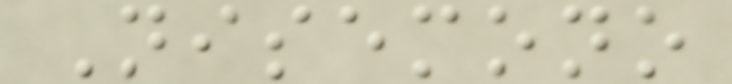Nisemono
